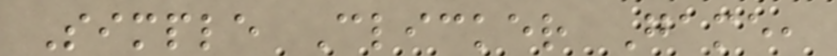Simple Clicker Game,
